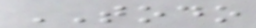TODO
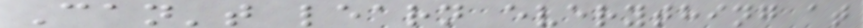Can't learn everything at
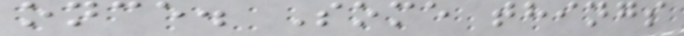once. Some things
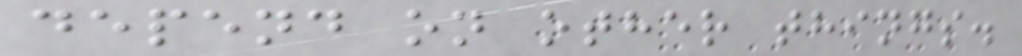depend on other things.
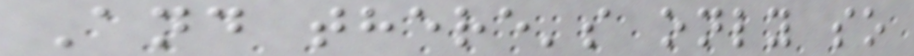And there's only so
